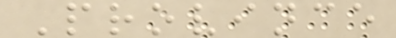Province
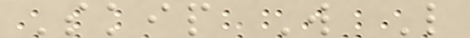Skip W L
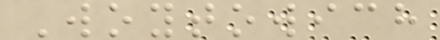Woytowich
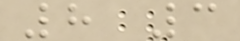8 3
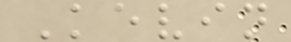Kevin
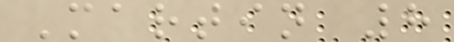Martin 8
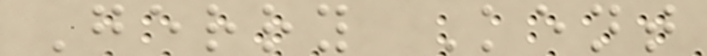Gerry Kent
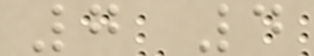7 4
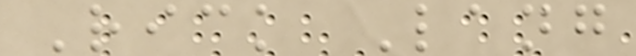Rick Lang
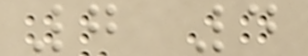7 4
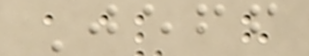Jeff
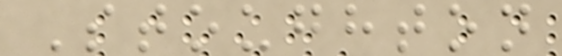Stoughton
